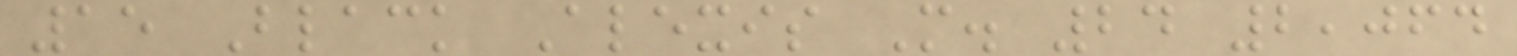15 Black Alexis M. 24 2,064
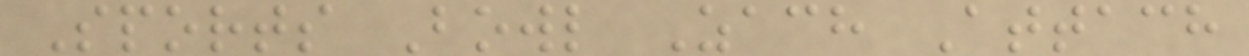Sports Bowl Zach Attach
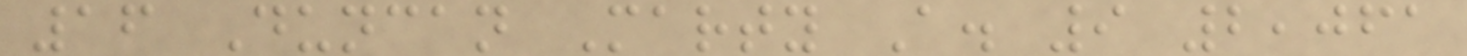16 Duncan Marty A. 9 2,061
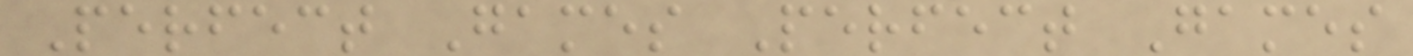Perfect Games Perfect Games
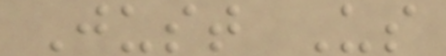Just Us
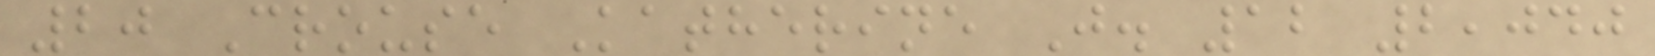20 Crouse Katherine J. 12 2,040
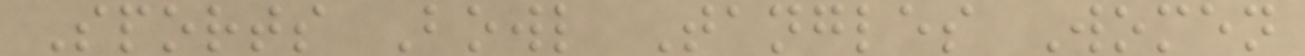Sports Bowl Tangles Women
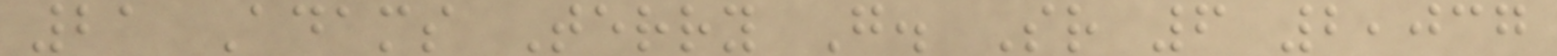21 Adams Terry G. Sr 6 2,037
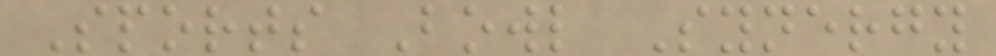Sports Bowl Synergy
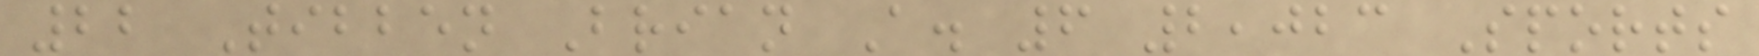22 Tibben Brian A. 6 2,023 Sports
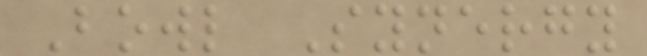Bowl Synergy
